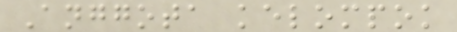Anggota kelompok
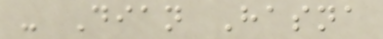- Dian Hasna
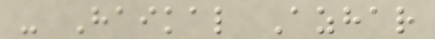- Haikal Azhar
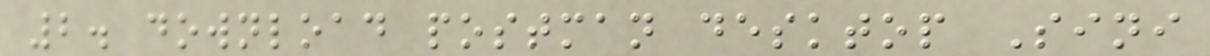2. download postman desktop Sini
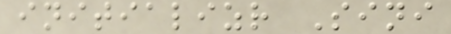initializr Sini
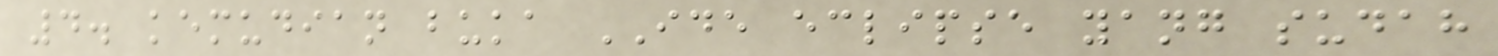4. kemudian buka IDE eclipse yang sudah
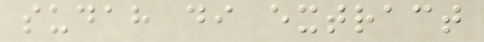sudah di extract
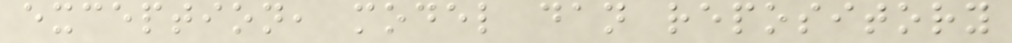exception, model dan repository
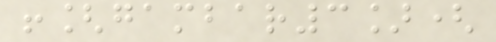![gambar3](
